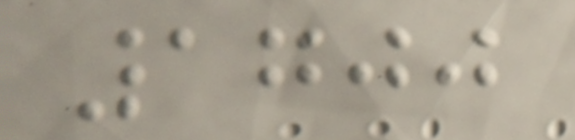1700
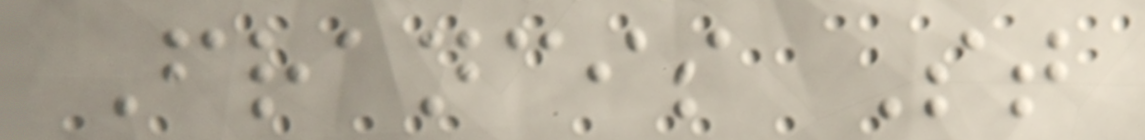Francis St
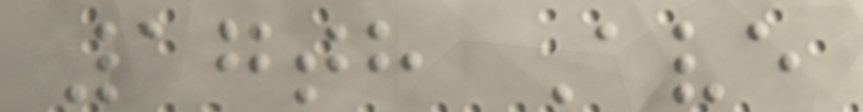17th Ave
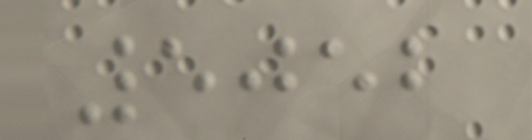5052
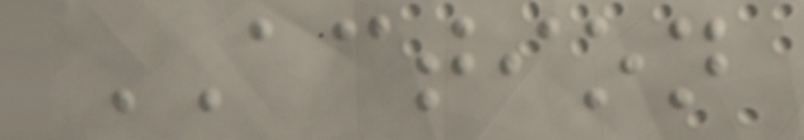ACTION
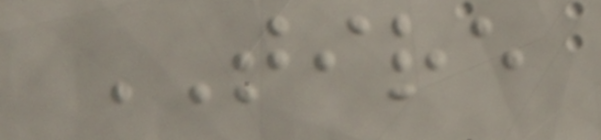TIRE
